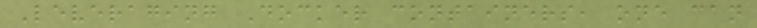Leveraging Docker containers, one can
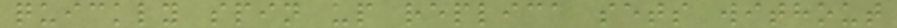quickly spin up replica sets without
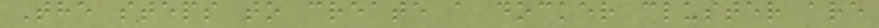The steps to create a docker cluster are
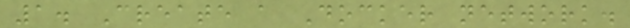1. Create a Docker network.
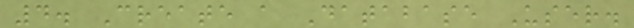4. Create a Database User.
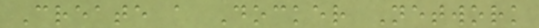Create a Docker Network
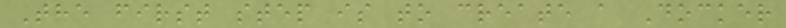The first step is to create a Docker
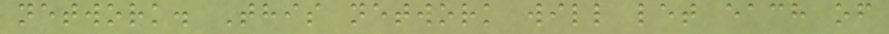network. This network will let each of
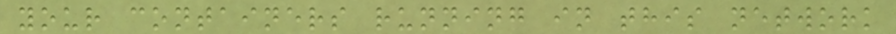your containers running in this network
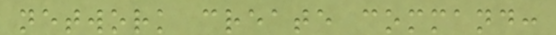network create command:
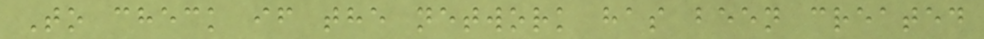To check if the network has been created
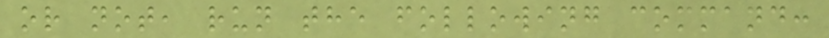or not, run the following command:
